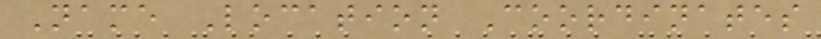Name Location Coordinates
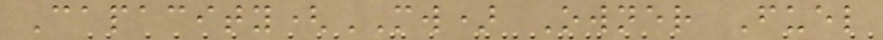Capacity(MW) Owner Fuel
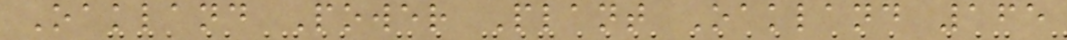Oakland Power Plant Oakland 165
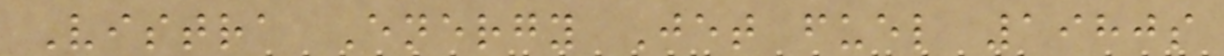Vistra Energy Jet fuel 1980s
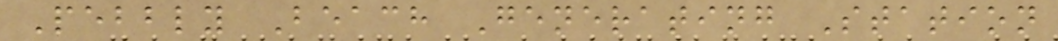Pebbly Beach Generating Station
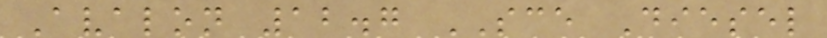Avalon 12.7 SCE Diesel
